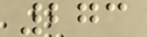273
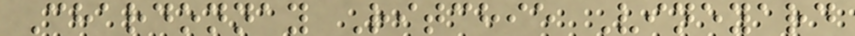Chardonnay Ritchie Vineyard
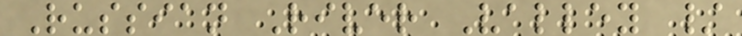Russian River Valley /
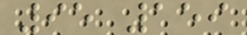95 159
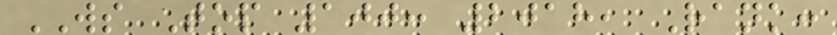WS Top 100: 2018, Rank:
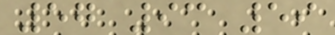57 93 59
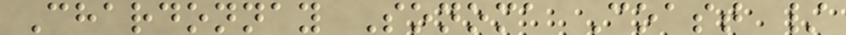Chardonnay Sonoma Coast /
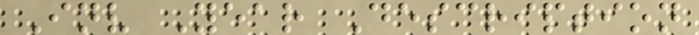Inv Year Description
